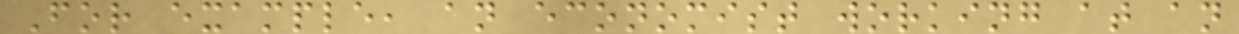For example, an economist working at an
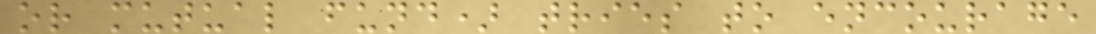or mutual fund) tries to encourage
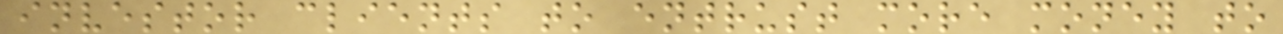investor clients to entrust more money to
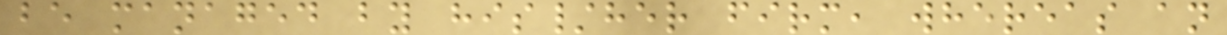be managed by his/her firm, whereas an
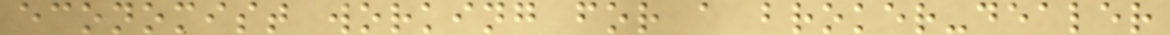economist working for a broker-dealer
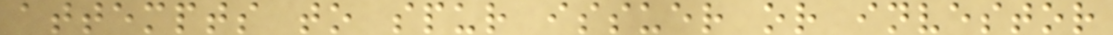attempts to spur issuer or investor
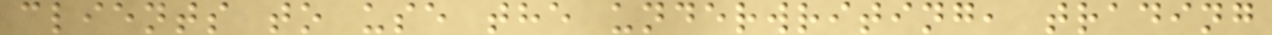clients to use the underwriting, trading
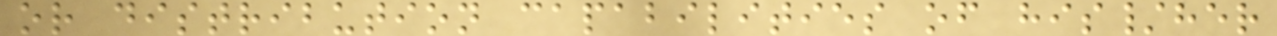or distribution capabilities of his/her
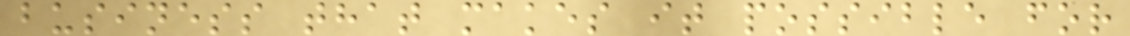business that makes it possible for
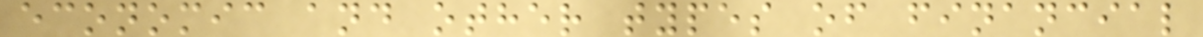economic and other types of financial
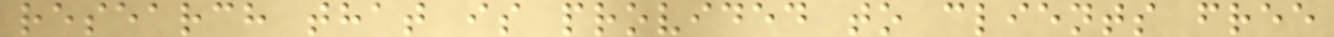research that is provided to clients free
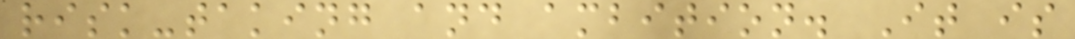risk-taking and ambition. It is
